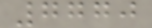7770
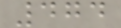474
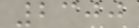2300
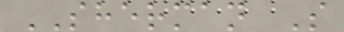SHERMAN S
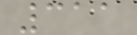311
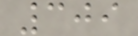309
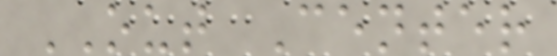OUT Center
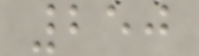250
